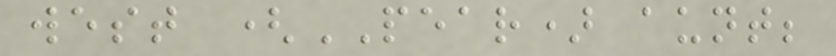west (PEAR) aunt;
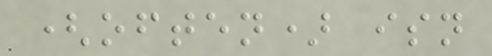(often) isn
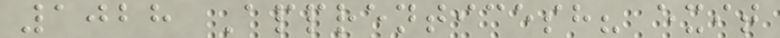1028 Apprenticesh? exit
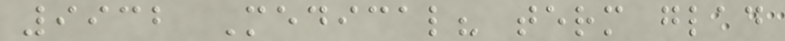9932 Medical? term glad
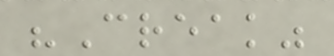"Creak"
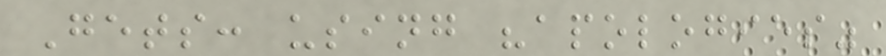Gets: using "apologies"
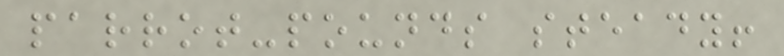parrot-pounds steady!
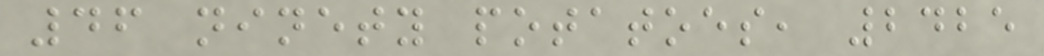46 ninety potatoes, 2425
